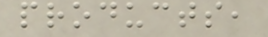products,
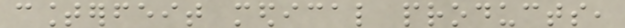counterfeit medical products,
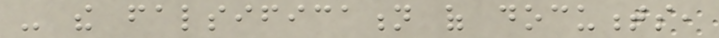- the falsification of documents,
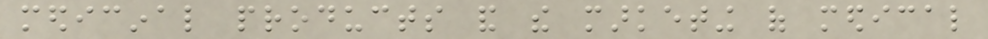medicinal products and the marketing of medical
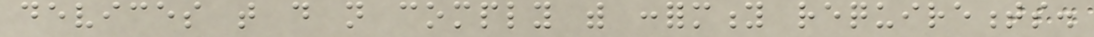devices that do not comply with conformity requirements.
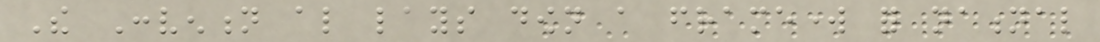The Convention also lays down a framework for national
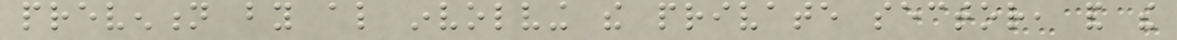prevention by also involving the private sector, and the
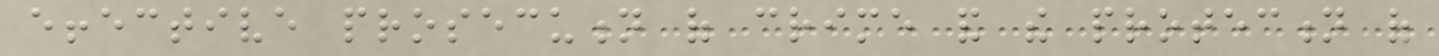effective prosecution of crime and the protection of
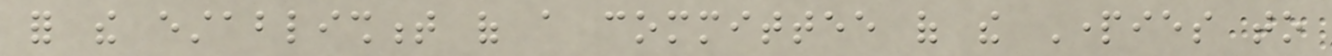for the establishment of a committee of the Parties to
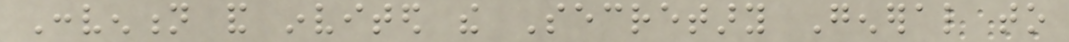Convention and invited the Secretary General to
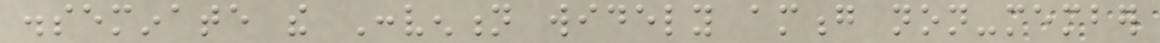disseminate the Convention widely among non-member
